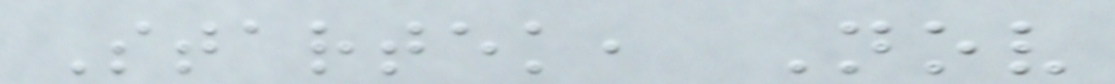Startek, Nov
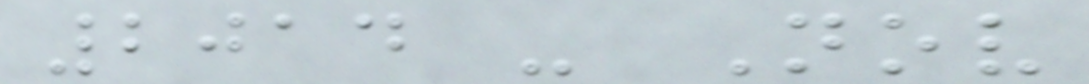2014 - Nov
